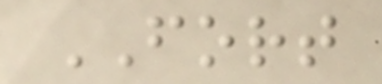FORT
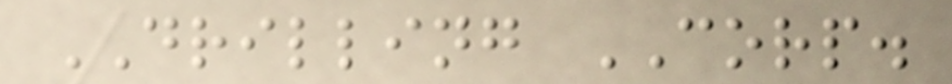DRILLING CORP.
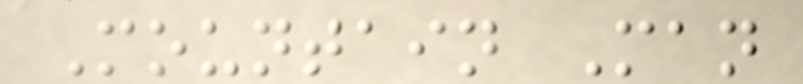Mountain Man
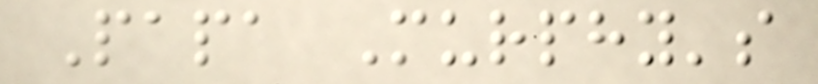Papa Murphy's
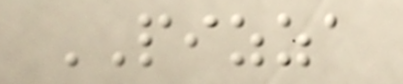PIZZA
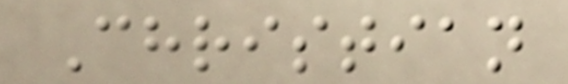Christian
